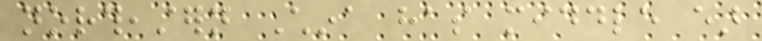northeastern China has middle ear
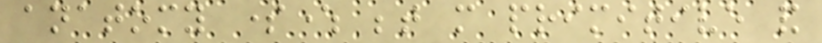anatomy somewhere between more primitive and
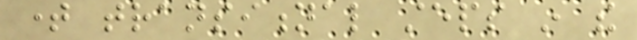time transitional steps in the
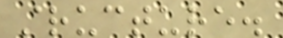structure.
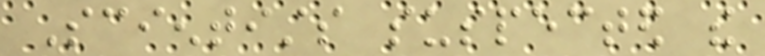Scientists suspected the
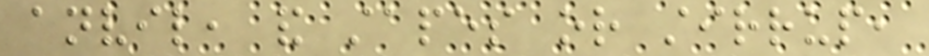anvil, and stapes or stirrup,
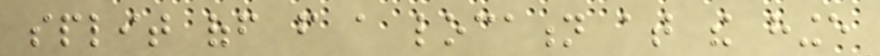split off from a location at the hinge
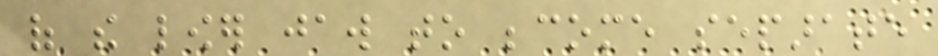of the lower jaw to become separate
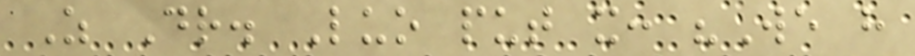As Dr. Luo put it: "We have
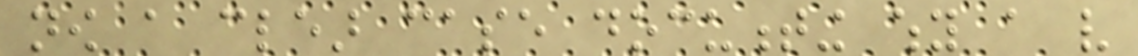now a clear case documenting why a very
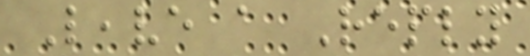Leave a Reply
